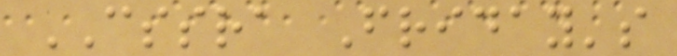CSSRA Friday's
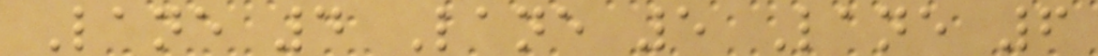Lane 4 Lane 5 Lane 6
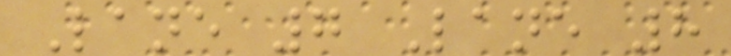Lane 7 Lane 8
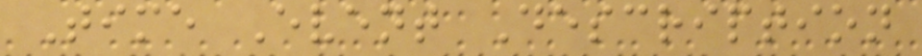Time Event Description
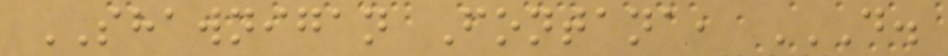SHAWNIGAN Fontana, D.
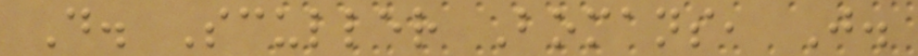D. Sculler Bomans, J.
